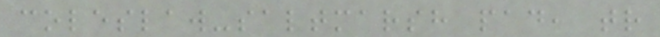coleslaw-saltmarsh pad, tr
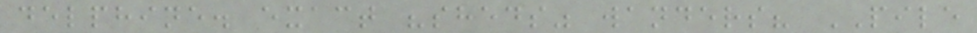delphine. exact "sheds" wanders? PILE
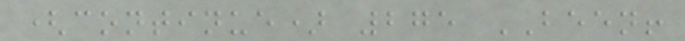(continue) 275 BEEN!
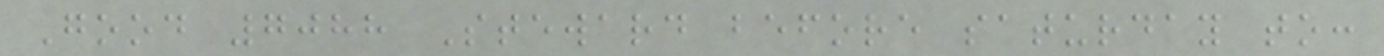Good 7088 Steward before saturday to:
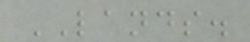LANDS.
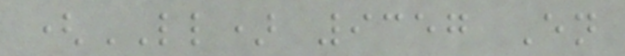(LL) 9357 En
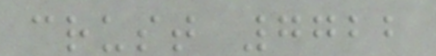crust 7722
